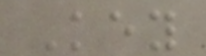Key
